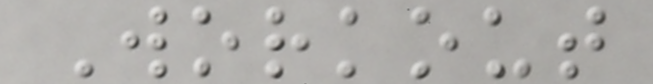Workout
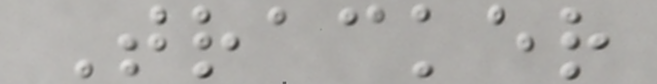Tracker
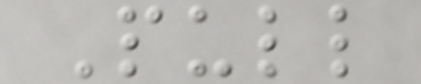Pull
